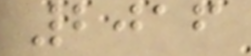2016
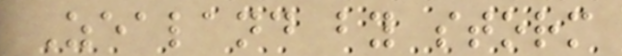Zealand by storm
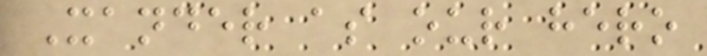Xander as our hero
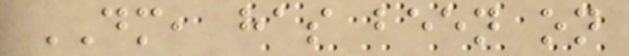DM, has been on
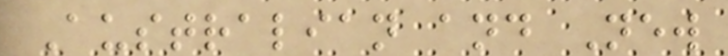Australian and New
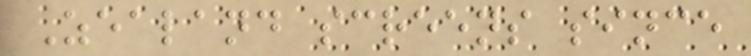Zealand screens since
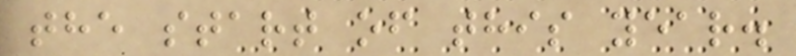the start of this year.
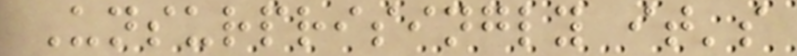Unsurprisingly it's
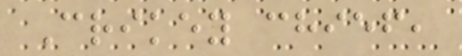Crikey chief,
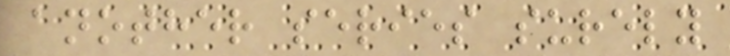another series surely
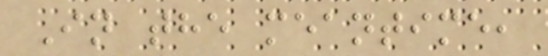In the meantime,
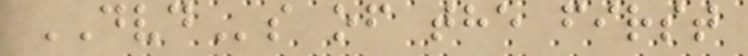DVDs of the first
